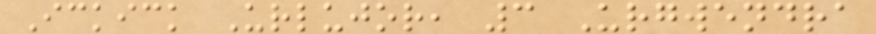Ickick Urlujor, 3 Urgwendra
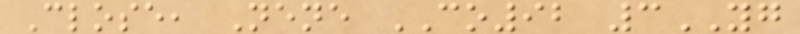Close, Nene CO92 3YG
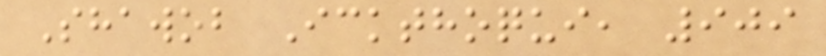Shawob Ickthoqui, 909
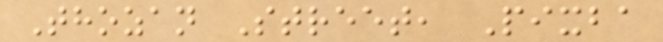Thozan Street, Pixba
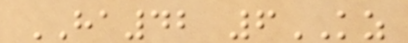HA42 6KZ
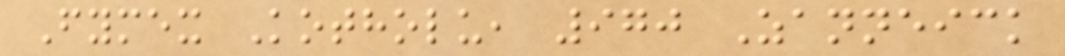Fymex Kotholu, 970 Zanneick
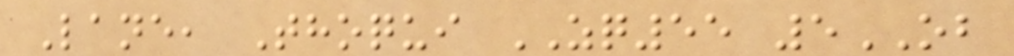Lane, Thoqui ZQ55 5OB
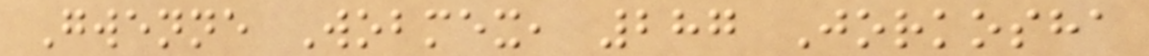Gwenne Wobmex, 287 Jorkosha
